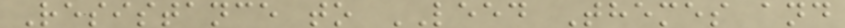Resistance to LEED Themes and
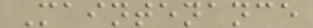Maintenance
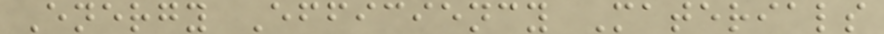Energy Efficiency Materials
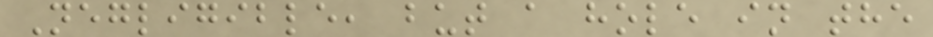Negligible, but a hole in the
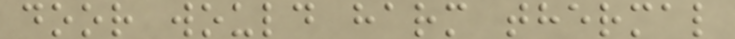door would harm thermal
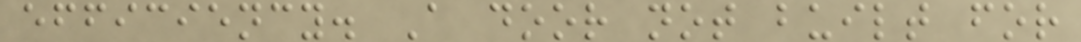efficiency. A door not built for
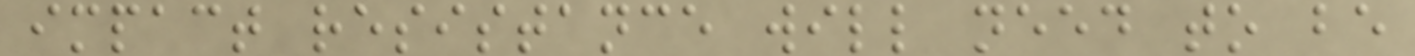impact resistance will need to be
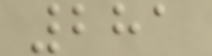281
